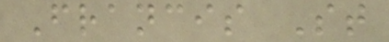Francis St
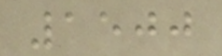1500
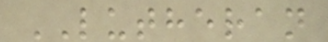LUTHERAN
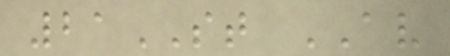21ST AV
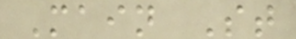Main St
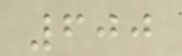600
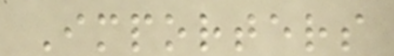Importers
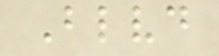Blvd
